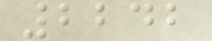2242
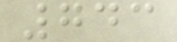743
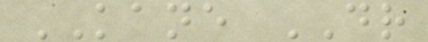KANE DR
